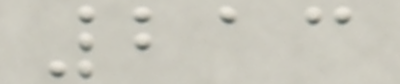213
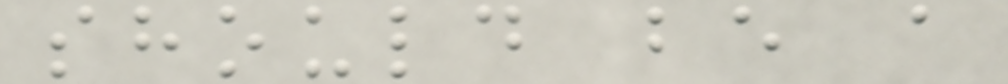should be a
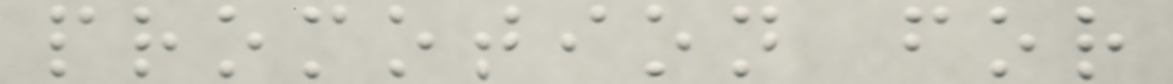promotion for
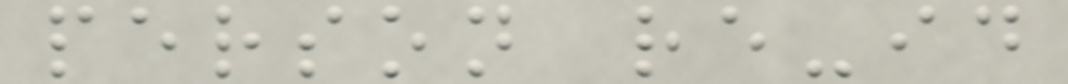person re-id
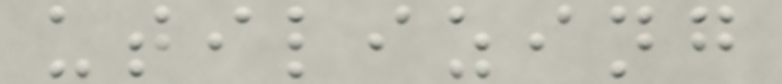utilizing
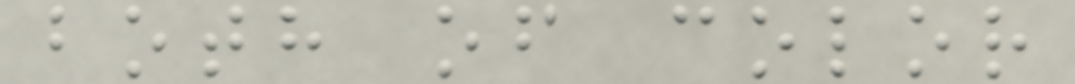both of color
